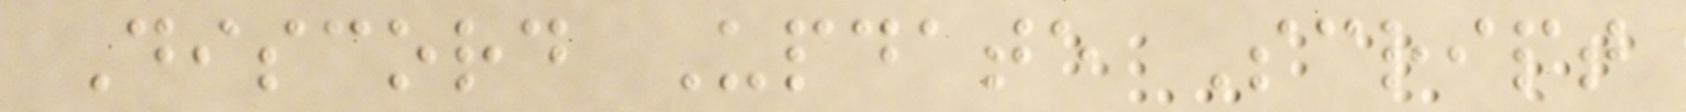Discord Update Script
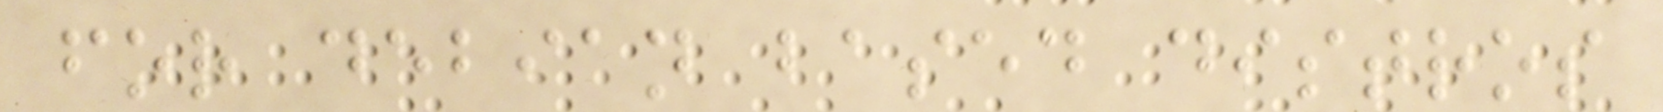for debian based distros
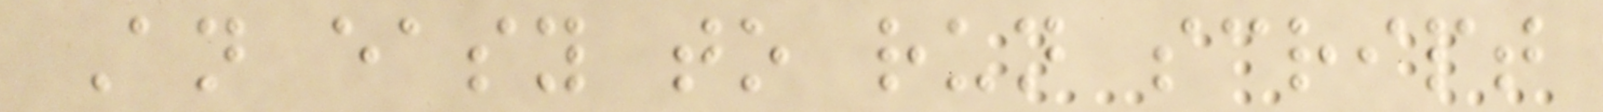An easy to run script
